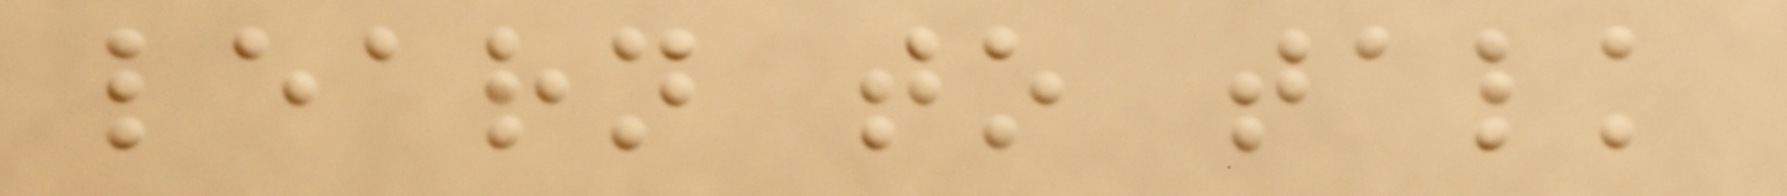learn to talk
